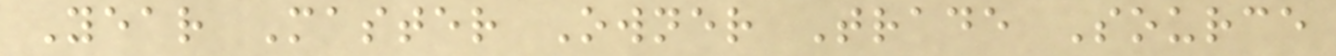Year Master Owner Trade Source
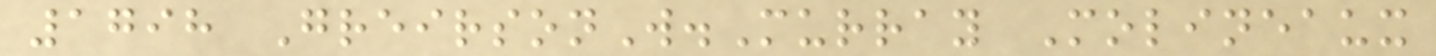1798 GreirsonW.Murray Molineaux
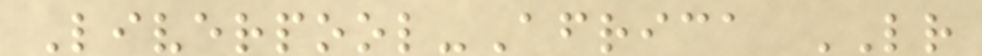Liverpool-Africa LR
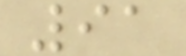91
